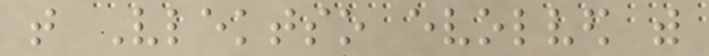that Vlektso evolved with
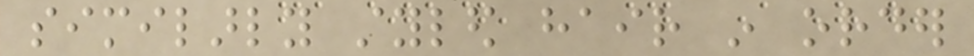similarly styled hair in order
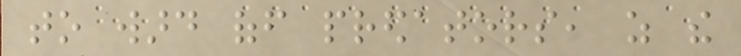to ward off predators, as the
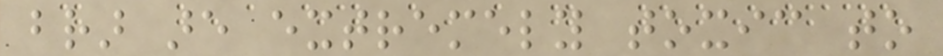brar are extremely toxic to
